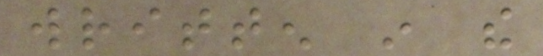written in the
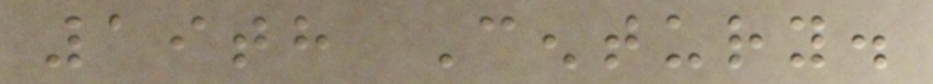19th Century.
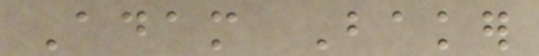Adam Baker
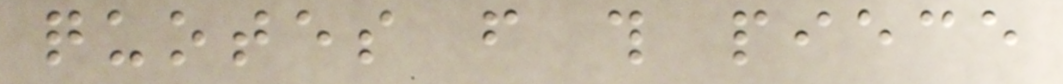quotes from this piece
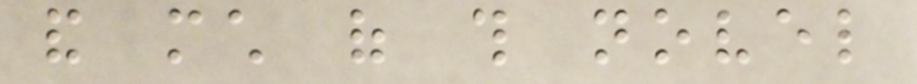and much of this novel
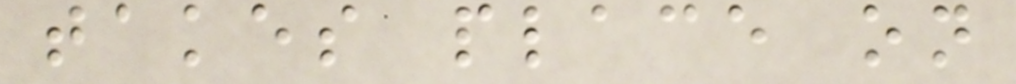takes place on
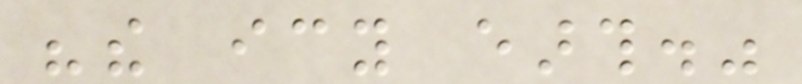"the icy earth."
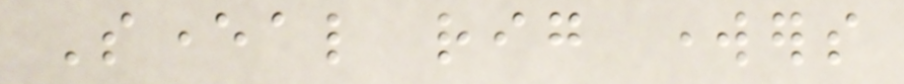Several rig workers
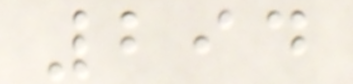294
